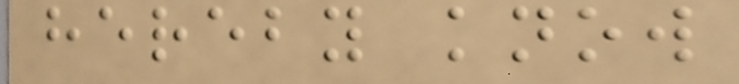hereby know
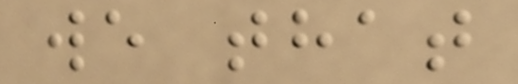we that
